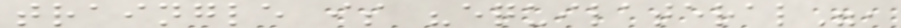traingle is "equilateral",
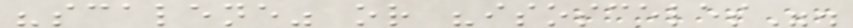"scalene" or "isosceles".
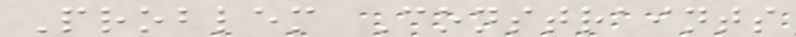Problem Constraints
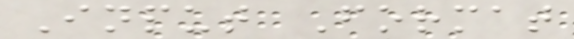Input Format
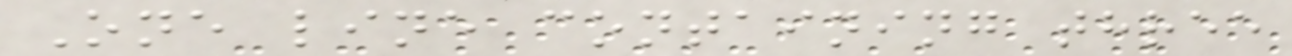One line containing three
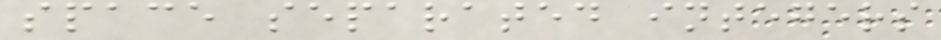space separated integers
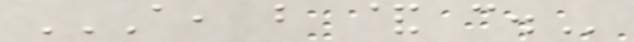A, B & C.
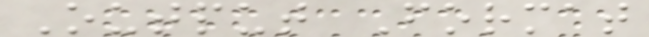Output Format
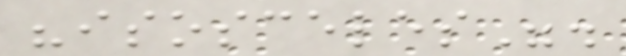"isosceles".
